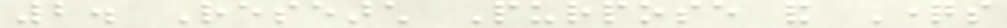2. Research Purpose and Questions
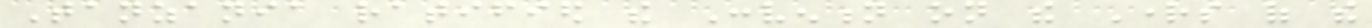Tanzania ratified the Convention on the Rights of the
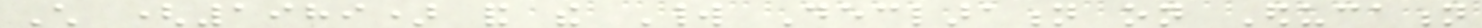Child (1989) and the World Declaration on Education
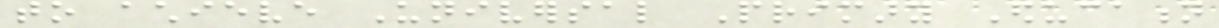to achieve Universal Primary Education
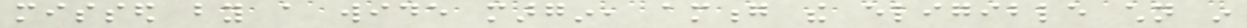missed by a wide margin, among the eligible children in
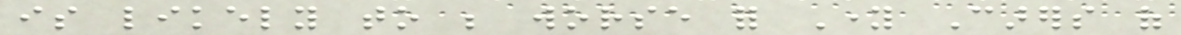is likely to be worse for Young Carers of
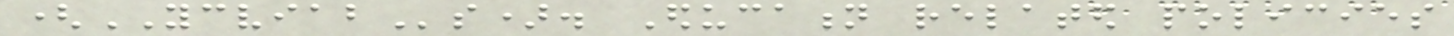(YCVIABs). Education related policies
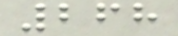268
